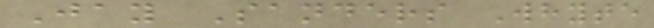Jay Sanders Whyte
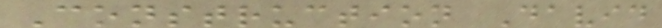Construction David
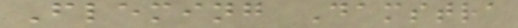Fleming Damstra
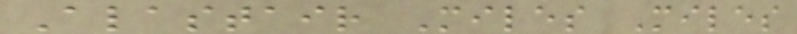Alastair Miles Miles
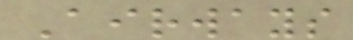Airways
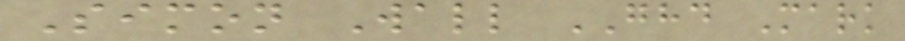Simon Wall GHD Mark
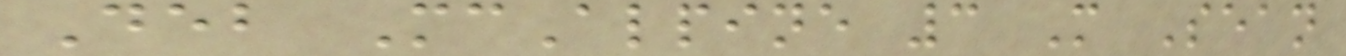Deb McAlpine 3 M Sean
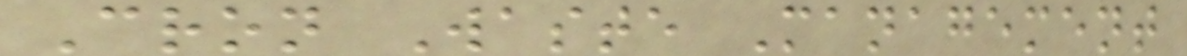Cron Waste Management
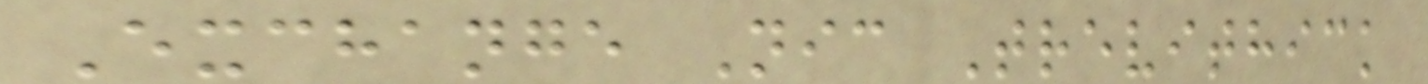Exchange Nic Trevithick
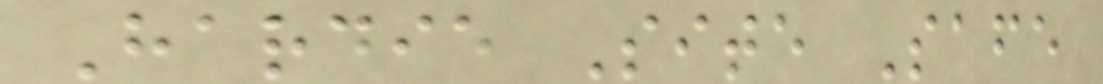Hardie Site Safe
